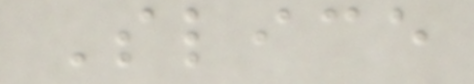Slice
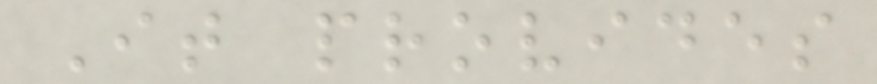It provides
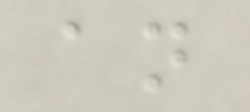an
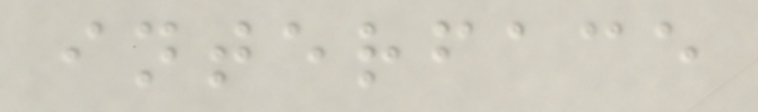interface
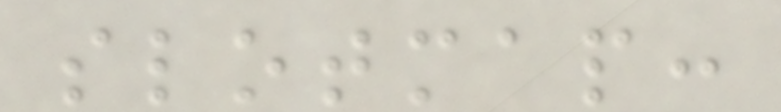slotmap:
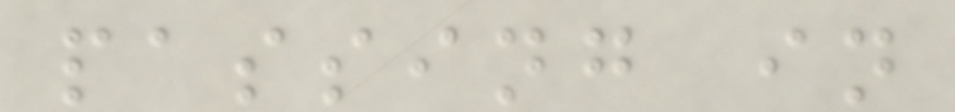passing in
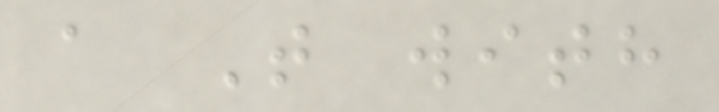a T with
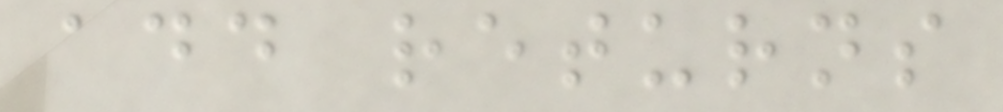add returns
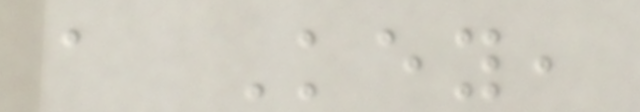a Key,
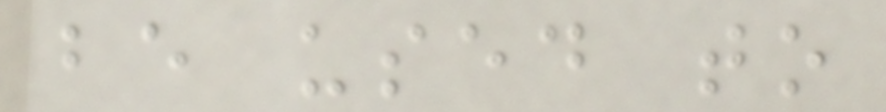be used to
